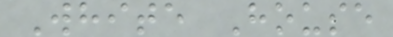White House
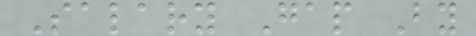Salary Gap By
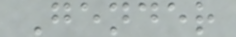Gender
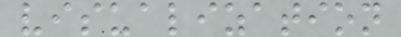visualization
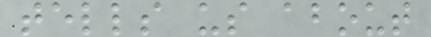tells us about
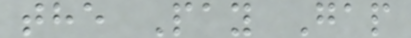the Pay Gap
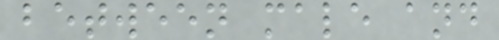between male and
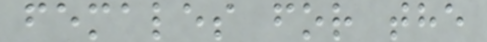females for the
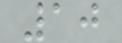10
